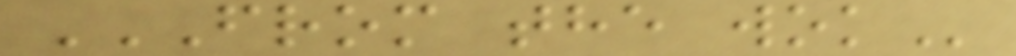FROM THE WOK
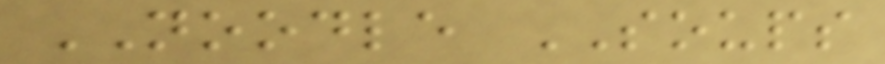NOODLE SOUPS
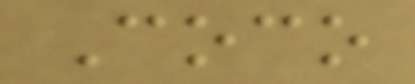Coco
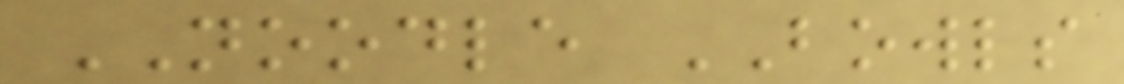NOODLE BOWLS
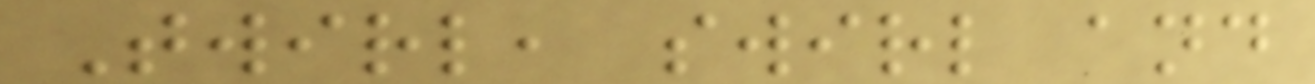Twirl, swirl and
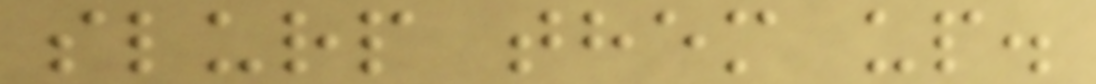slurp them up.
